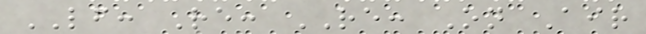LF: Re: RE: On Air
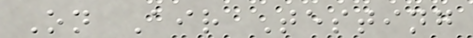On Air Testing
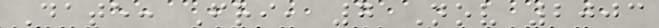Date: Fri, 7 Nov 2003
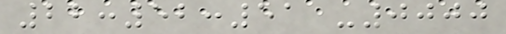22:52:51 -0000
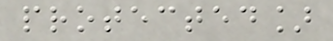protected]
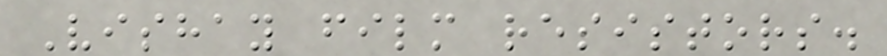Vishay film resistors.
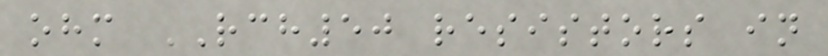ohm RCH50 resistors in
